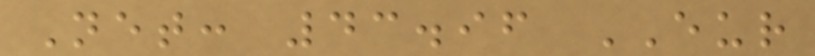Net: 43.96 EUR
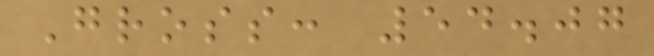Gross: 54.07
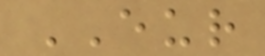EUR
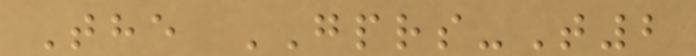The GPRS-T2
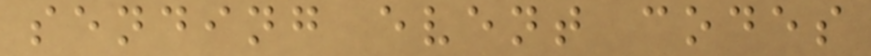sending event codes
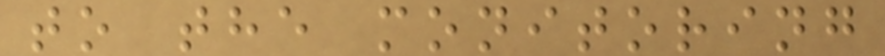to the monitoring
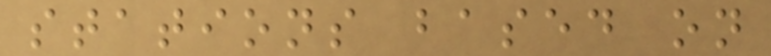stations based on
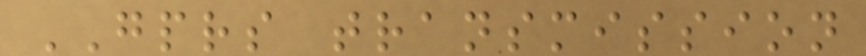GPRS transmission
